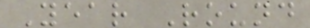Year Round
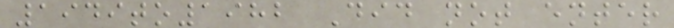1949to1982 Did not enter
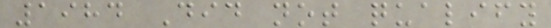1984 Did not qualify
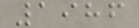1986
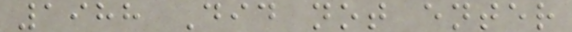1988 Did not enter
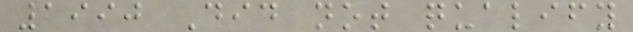1990 Did not qualify
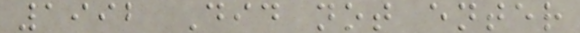1992 Did not enter
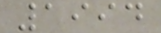1994
